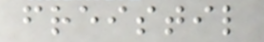freistil
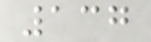137
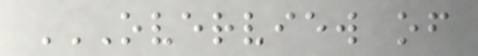OVERVIEW OF
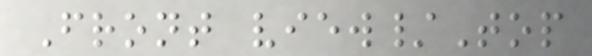Front view/Top
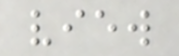view
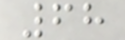68
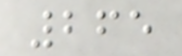265
